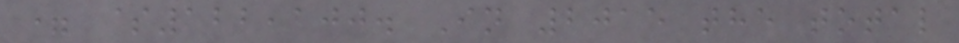= $122,100. In 2015 the total
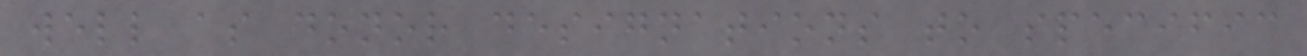well as donor designations to specific
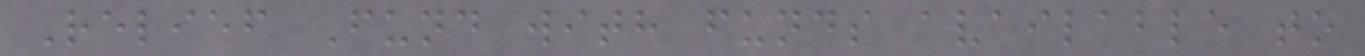Relief Fund with funds available to
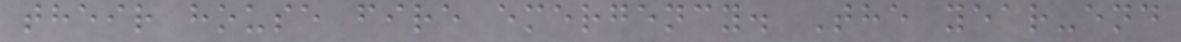their house fire emergency. The year-end
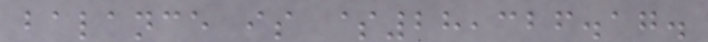balance is $28,326.17.
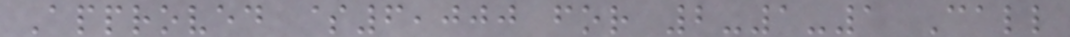Approved $6,000 for 2-1-1 Call
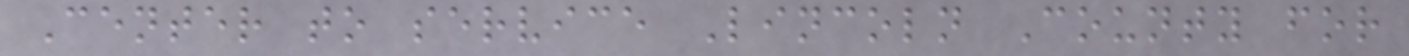Center to service Lincoln County for
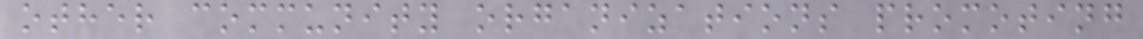other community organizations promoting
